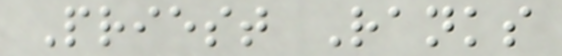Priest Ranks
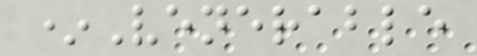*Venerable
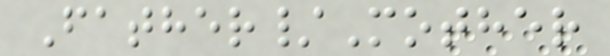Father/Mother
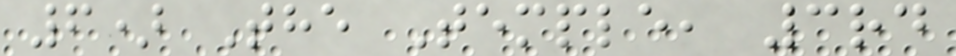6) The Temple, 3rd
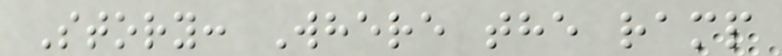Story: Where the ramp
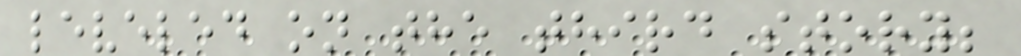leveled on the third story;
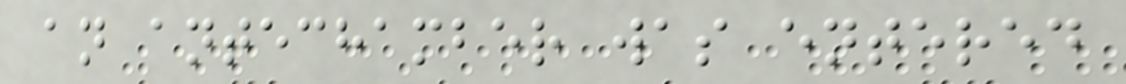an antechamber was entered
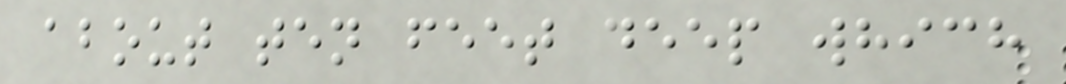about ten feet deep which
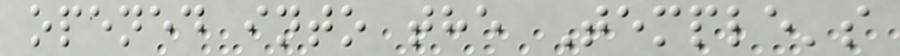opened into the Temple's
